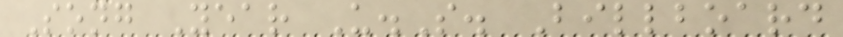Song Year U.S. Billboard
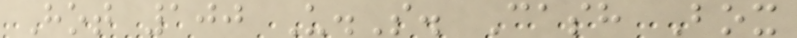Hot 100 U.S. Cash Box
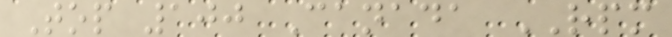Top 100 Canada RPM
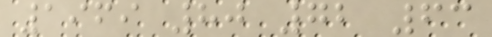1969 80 72 63
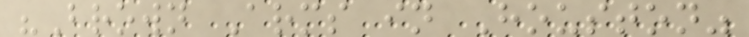"Brown Arms in Houston"
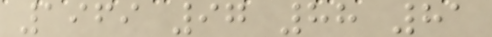1969 97 88 81
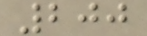200
